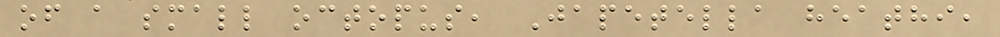of a small octopus, Japetella heathi,
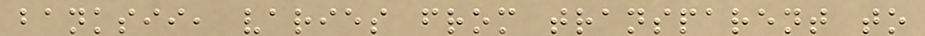banksii, varies from transparent to
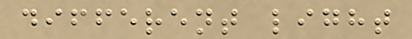different light
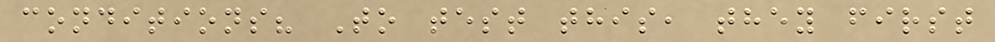conditions? To test this, they first
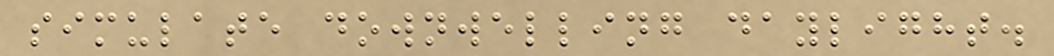simulate downwelling daylight.
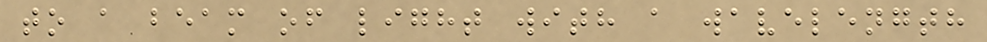to a beam of light with a wavelength
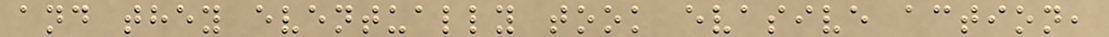and they eventually took evasive action,
